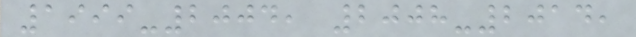1999-2004, 2008-2014,
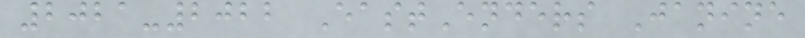2021-2022 EastEnders Janine
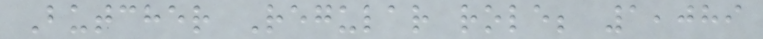Butcher Regular role; 1,089
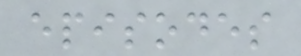episodes
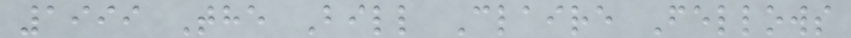1999 The Bill Claire Fellows
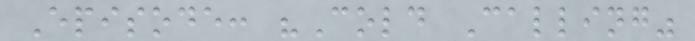Episode: "Cold Calling"
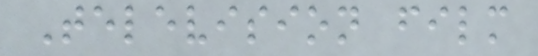Television film
